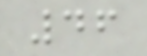46
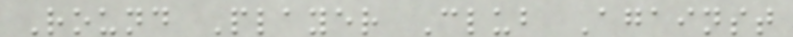Round Player Club Against
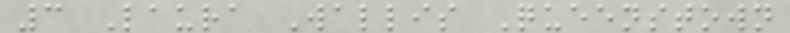3 Laura Wallis Queenstown
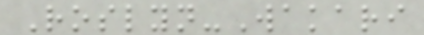Roslyn-Wakari
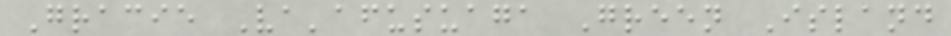Gracie Va'afusuaga Green Island
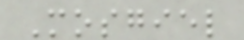Mosgiel
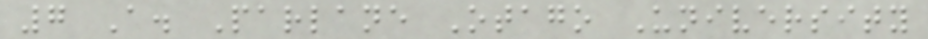7 A. Parlane Otago University
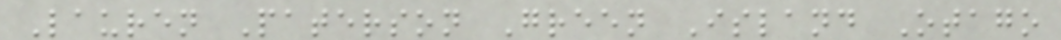Lauren Paterson Green Island Otago
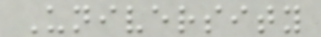University
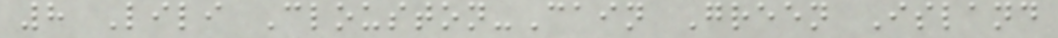8 Lili Clouston-Cain Green Island
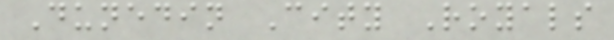Dunedin City Royals
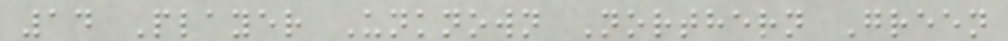14 Player Unknown Northern Green
